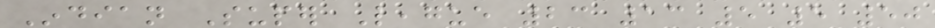Indian Super League 23 13 5 5 50
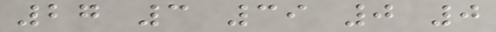27 3 39 0 0
